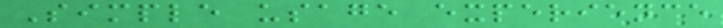Simple usage experience
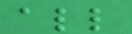all
